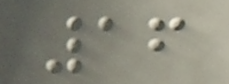16
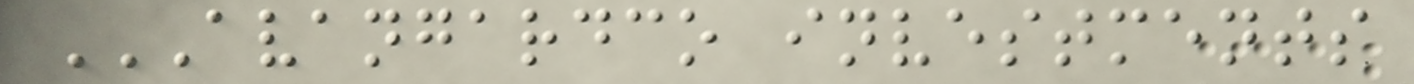AVANGARDCO INVESTMENTS
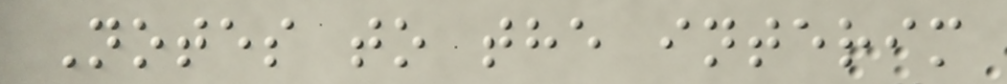Notes to the interim
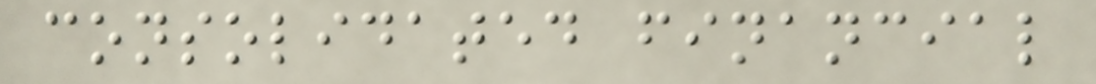consolidated financial
